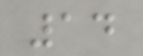14
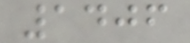1406
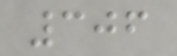306
